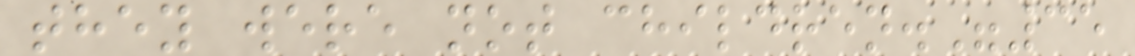they were not children."35
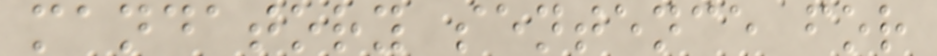mandatory sentence for
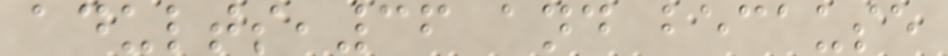adults,36 and because
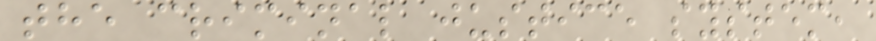the criminal justice system,
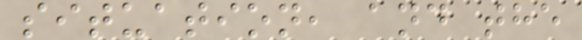situation, and the
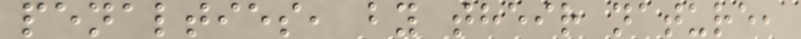penalties, by their nature,
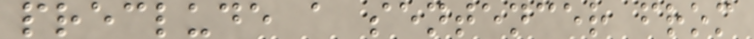preclude a sentencer from
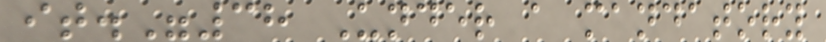it."38 Under a mandatory
